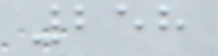258
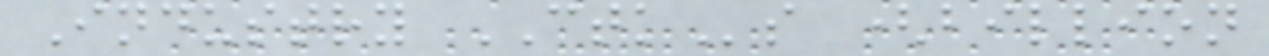Industry CTKs (billion
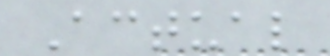Actual
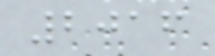2016
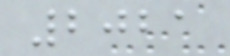2021
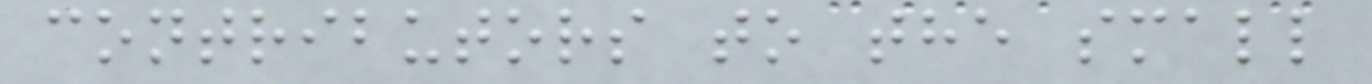contributors to the small
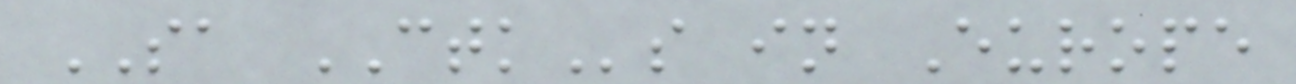SA CTKs in Europe
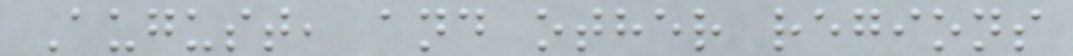August, and other regions
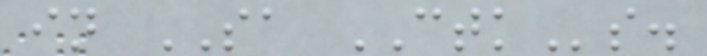in SA CTKs.
